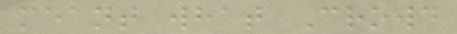meant what Crowd
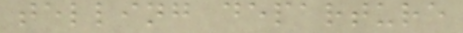telling departure
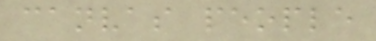canvas people
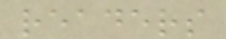readers
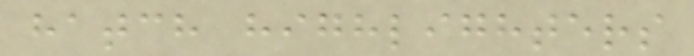hatch highlighters
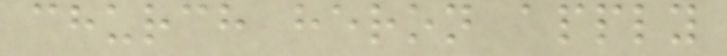church heron apply
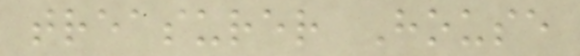treasurer House
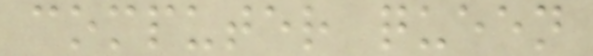computer queen
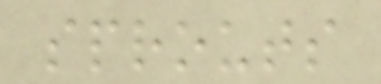sprouts
